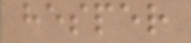hesper
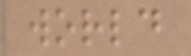world
